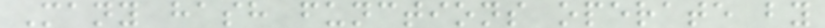Many hash functions operate by
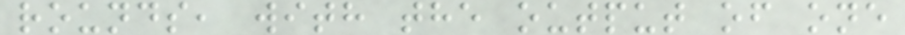rounds, with the output of one
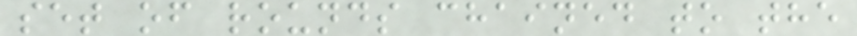set of rounds chained to the
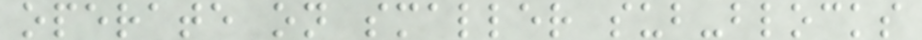operate on smaller sub-blocks
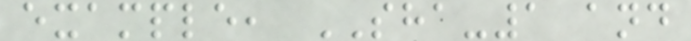example, SHA-1 and
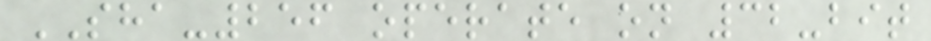SHA-256 operate on 32-bit
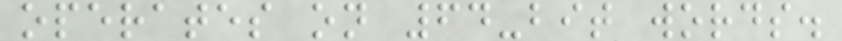operates on 64-bit words.
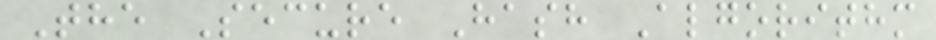The Secure Hash Algorithm
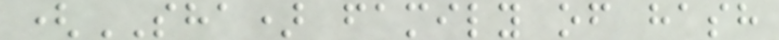(SHA) family of hash
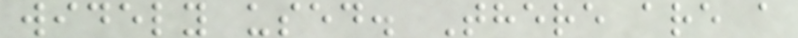widely used. There are a
